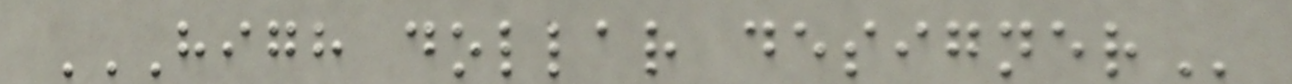HIGH DOLLAR DESIGNER
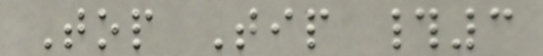Top Tip #3
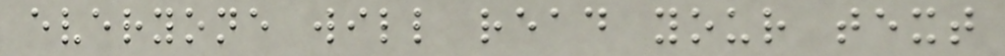everyone will read your text
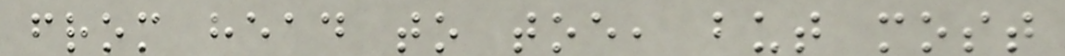from head to toe, but most
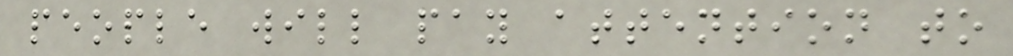people will pay attention to
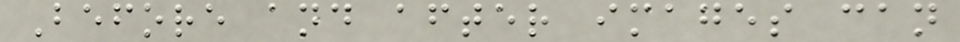Before and after images can
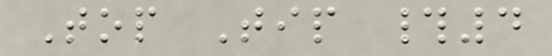Top Tip #4
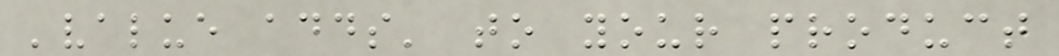'value adds' to your product
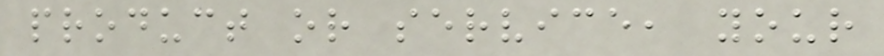product or service, your
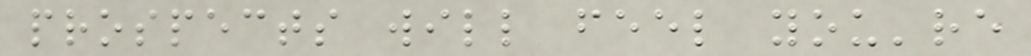prospects will feel you're
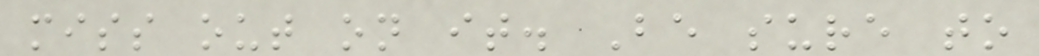miss out on it. Be sure to
